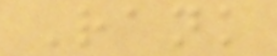Rank
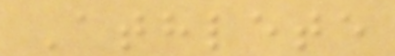Athlete
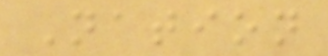Nation
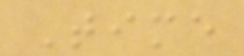Time
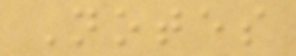Notes
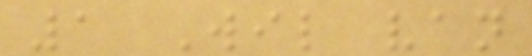1 Wil van
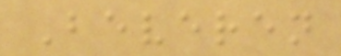Beveren
